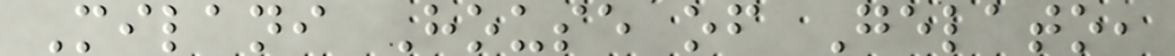Milani House of Gelato,
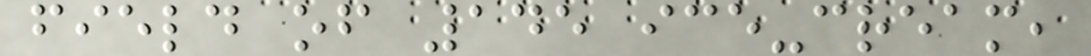field of 145 ice-cream,
